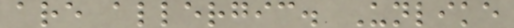are allergic. Unlike
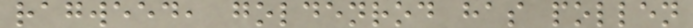ragweed, goldenrod has pollen
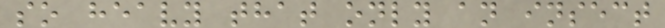so heavy that only an insect
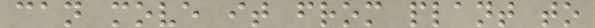can move it from plant to
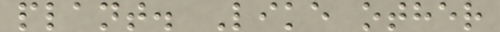plant. Like other
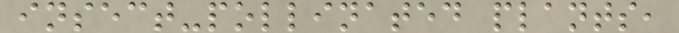insect-pollinated plants,
